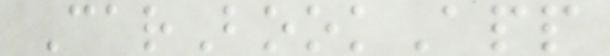CarBookApp
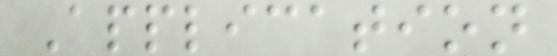Application
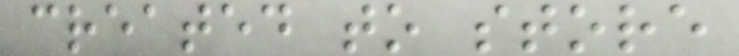created to store
